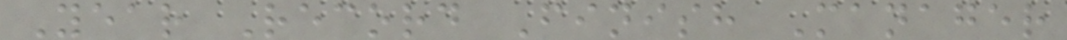Year Record Finish Manager
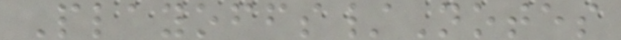Playoffs/Notes
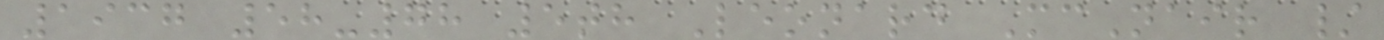1937 58-78 5th Leonard McNair /
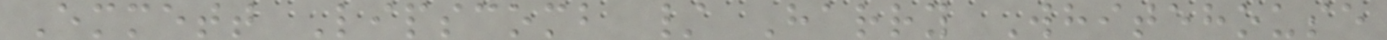Emmett Lipscomb / Harry Whitehouse
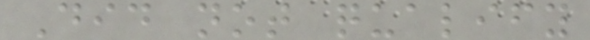Did not qualify
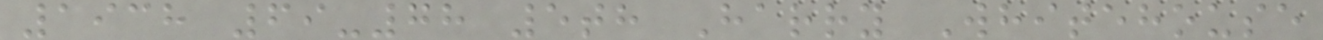1938 69-78 5th Harry Whitehouse
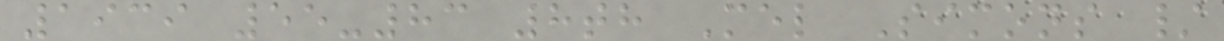1939 55-83 8th Mel Simons /
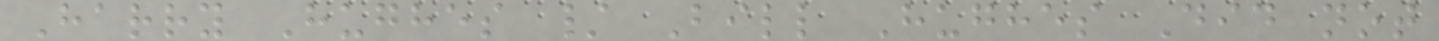Harry Hughes / Bill Hughes Did not
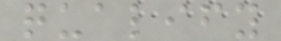qualify
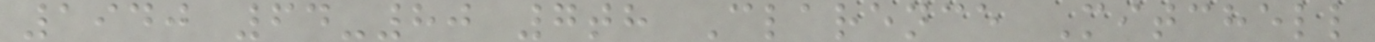1940 64-80 7th Clarence Mitchell
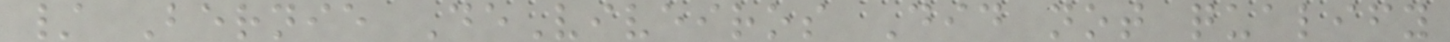/ Bernie DeViveiros Did not qualify
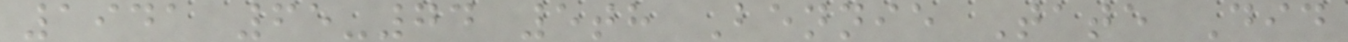1941 65-74 5th Bennie Tate Did
